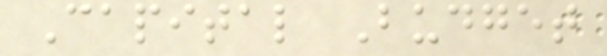Capital Budget
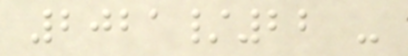2021/22 -
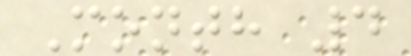Month 4
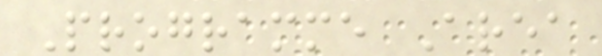Programme Area
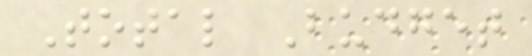Total Budget
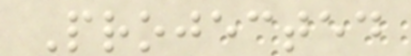Projected
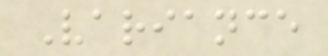Variance
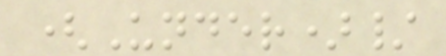(Under)/
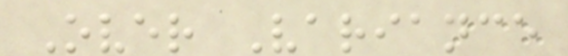Over Variance
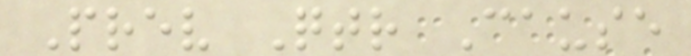Prev Qtr Cause
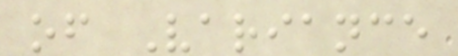of Variance
